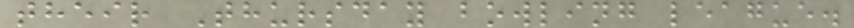their Thursday bowling league.
